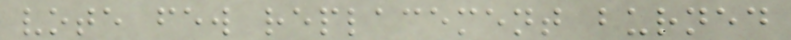vote few replacement burned
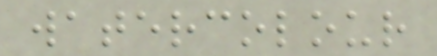watercolour
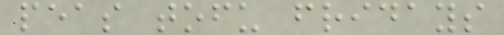peas tofu fridays
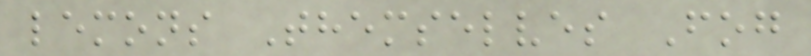lemons Themselves Fog
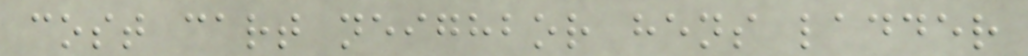cost cart neighbor hens ladder
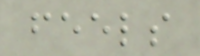feels
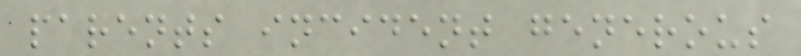parents incident generous
